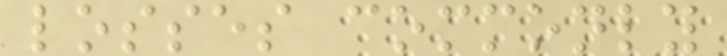losses commonly
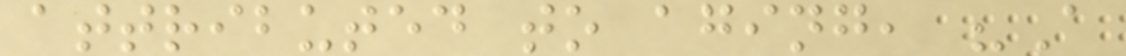attributed to aging, "A
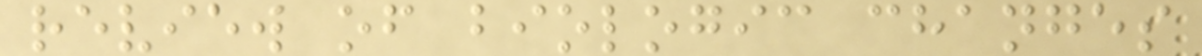review of biologic changes
